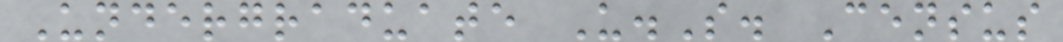Undergraduate U.S. Census
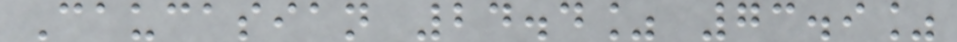Caucasian 24.4% 73.9%
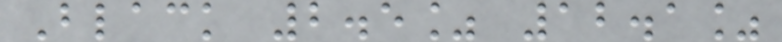Black 2.5% 12.1%
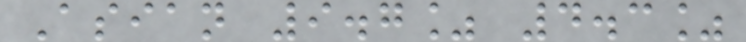Asian 9.7% 4.3%
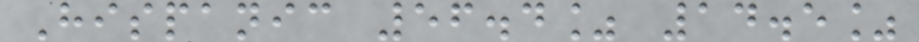Hispanic 56.4% 14.5%
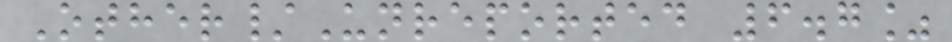Other/Unreported 6.7%
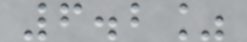6.2%
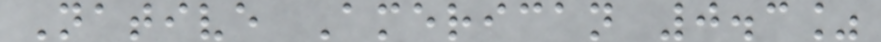Native American 0.3%
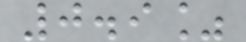0.9%
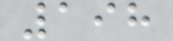198
